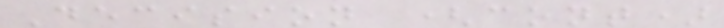Decision (cont)
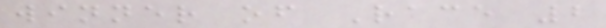winner of Race 2
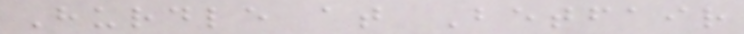Hurdle at Betfair
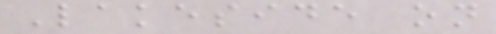Lakeside on
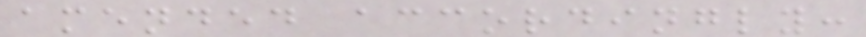amended accordingly:
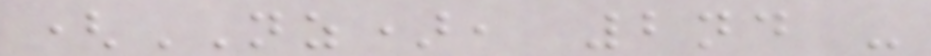(NZ), 2nd -
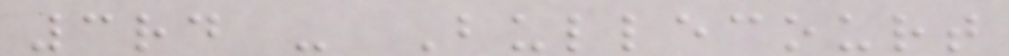3rd - Bullecourt
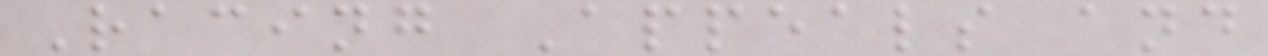Racing Appeals and
